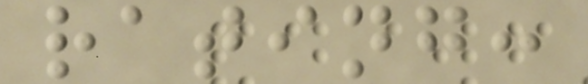rating:
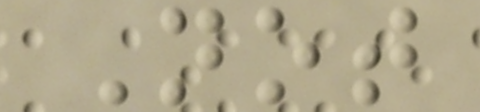Not
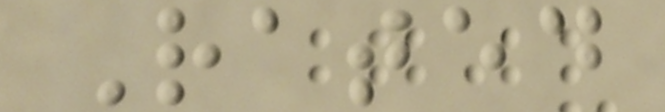Rated
